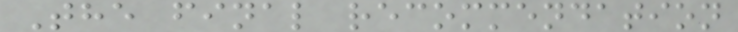The final recommendation
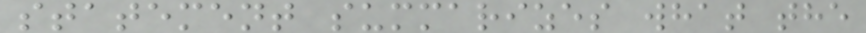statement summarizes what the
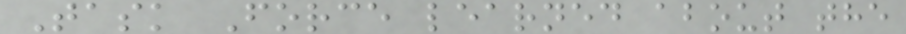Task Force learned about the
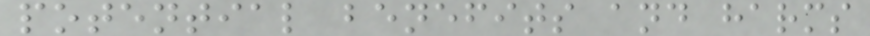potential benefits and harms
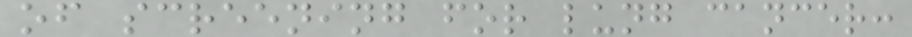of screening for lung cancer:
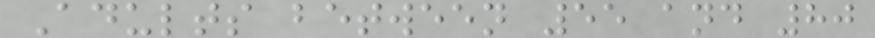Adults between 55 and 80
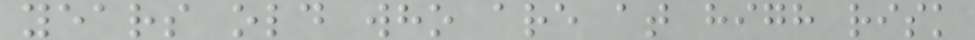years old who are at high risk
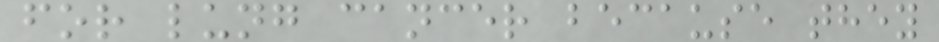for lung cancer because they
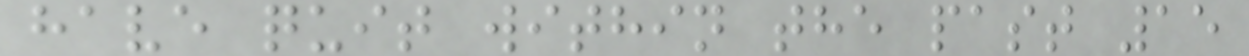have quit within the past 15
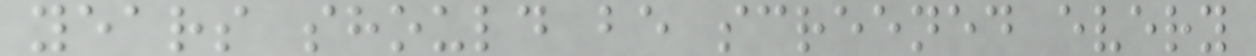years should be screened every
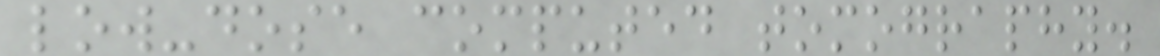low-dose computed tomography.
